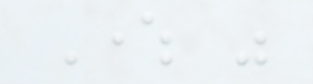Where was
